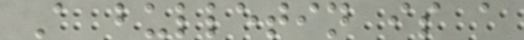A bulletin is a
